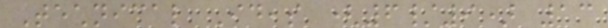Technical Ideas (6/9) 13
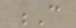C
